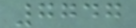7747
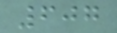607
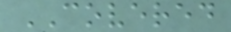COVERED
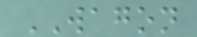WAGON
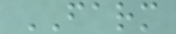FARM
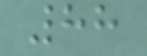88
